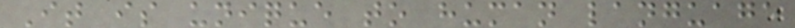It is unique to human language
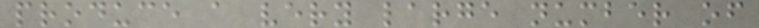produce a very large number of
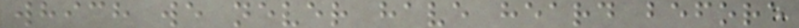which we never have heard before
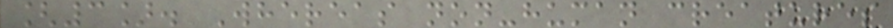[3]. Whereas non-human creatures
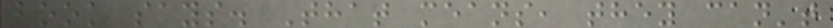book says. That means, they can't
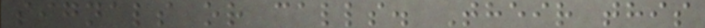signals or calls. Their this
